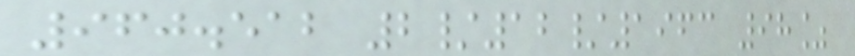960.512 2/12/1963 98%
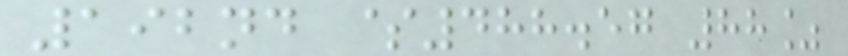192nd $488.57 88%
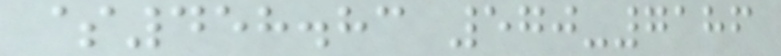$458.83 570-7186
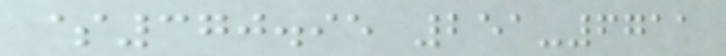$370.95 251-6711
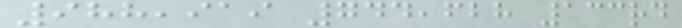988,919 744,628 133rd
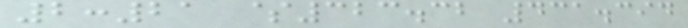2:21 $323.32 431.394
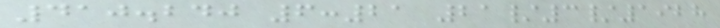410.240 6:21 21/3/1928
